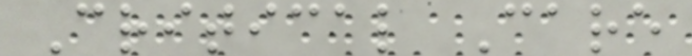Critical Care
